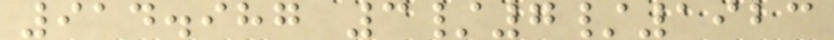914.987 3/7/1923
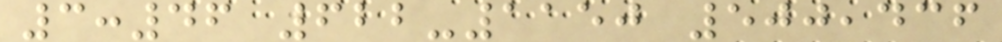3:46 622-1150 500,436
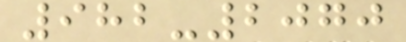982-2070
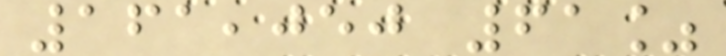161,050 61%
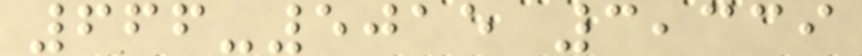666-5015 3,339
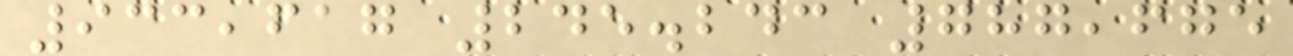933,617 245.243 787,675
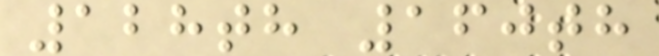128th 160th
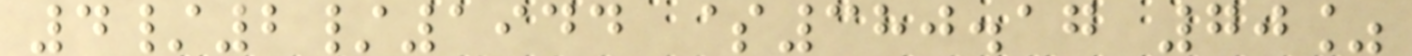4/2/1944 $380.17 70%
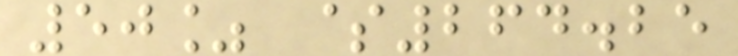50% $264.25
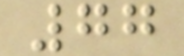77
